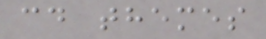cd themes
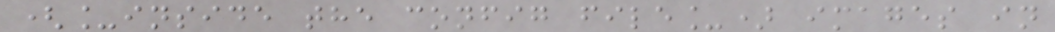(_inside the config file_) images in
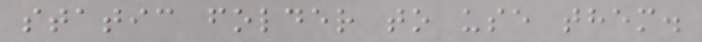static folder to use them.
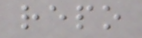repo
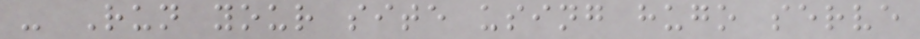- Run your site using hugo serve
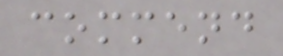commend
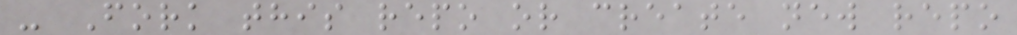- Fork this repo or create new repo
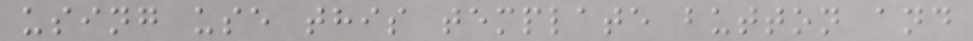using use this template button and
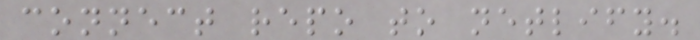connect repo to netlify.
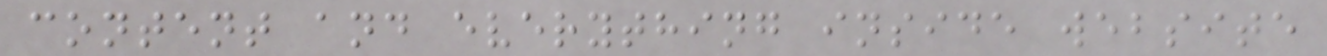content and everything inside website
